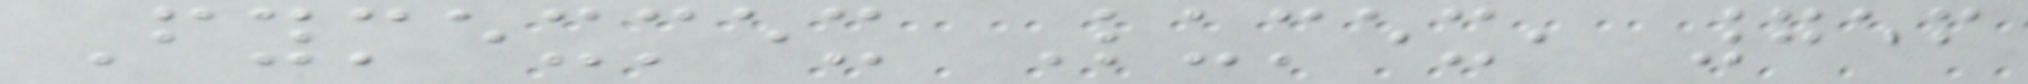Fymexmex Lumex, 756
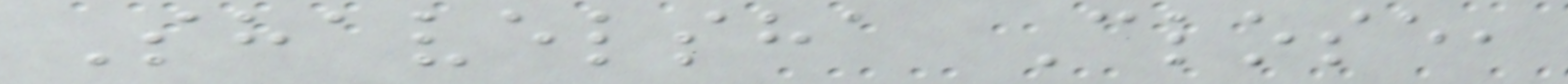Shavelsha Close,
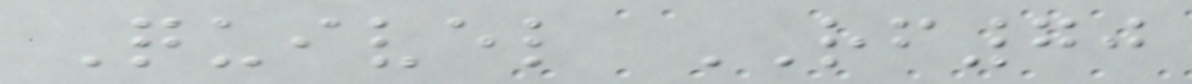Quivel RF70
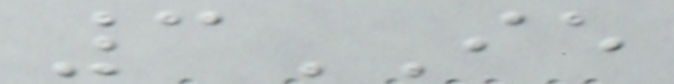3IE
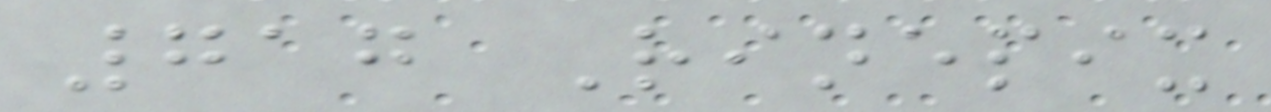717 Rinepix
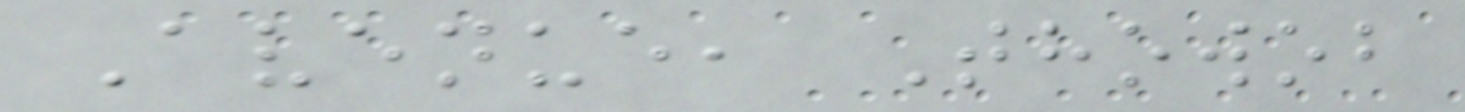Avenue, Thowob
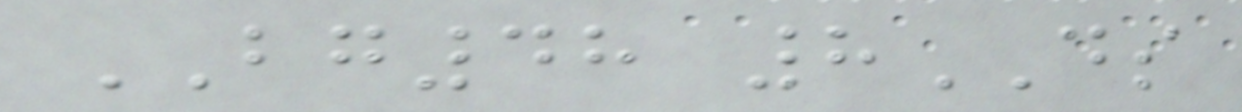BG48 8DS
